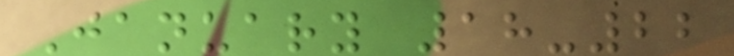January 18-22
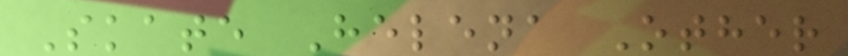Skate Helena Other
